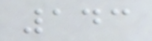143
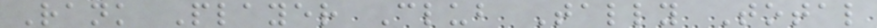Rank Player Club Tally Total
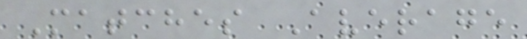Matches Average
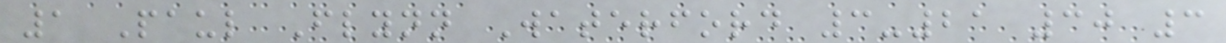1 Paul Flynn Waterford 3-21 30 3
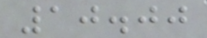10.00
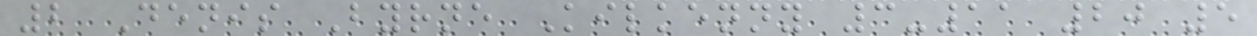2 Denis Byrne Kilkenny 3-11 20 5
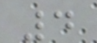4
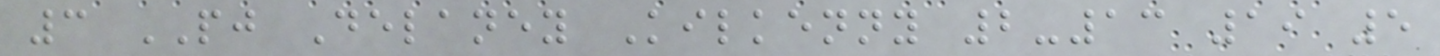3 PJ Delaney Kilkenny 2-13 19 5
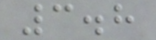3.8
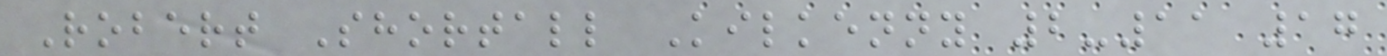Robert Shortall Kilkenny 2-11 17
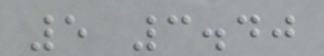5 3.40
